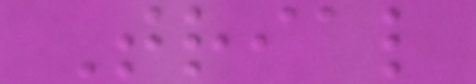Trial
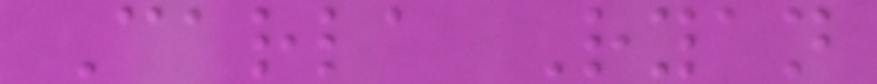Carla Ryan
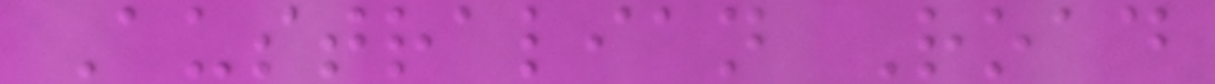Australian Road
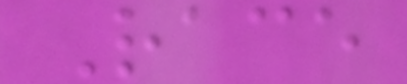Race
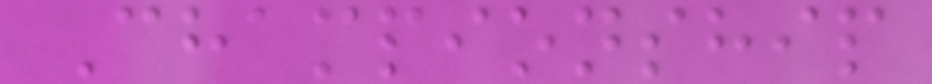Championship
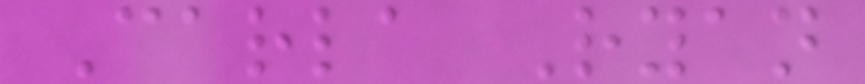Carla Ryan
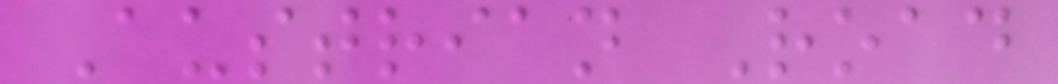Austrian Road
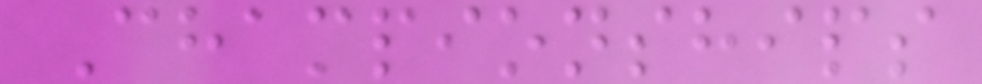Championships
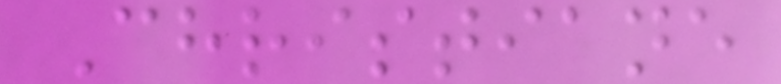Christiane
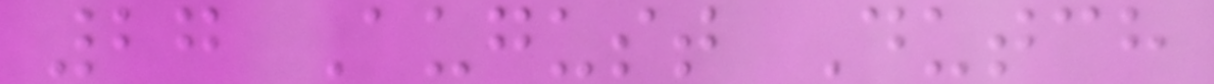27 August Dutch
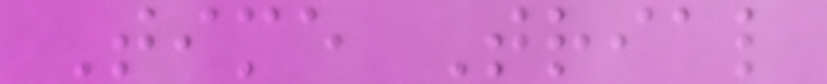Time Trial
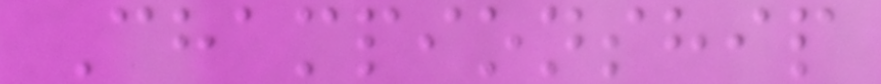Championship
